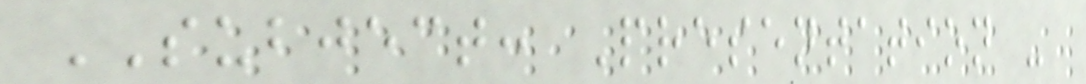SUBJECT: Presentation -
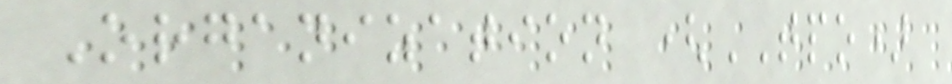Organization (TPO)
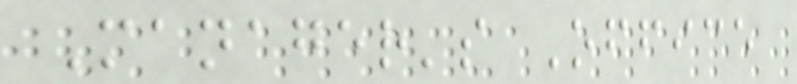Manager's Office
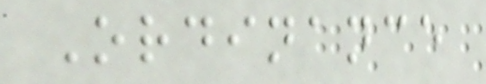Ordinance
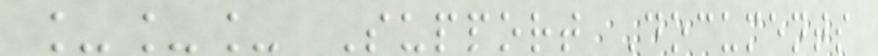___ Support Documents
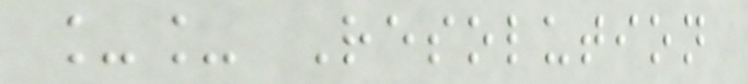__ Resolution
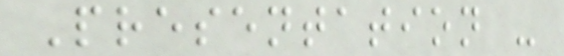Presentation -
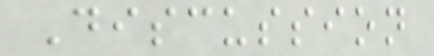Discussion
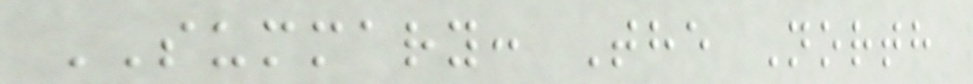SUMMARY: The North
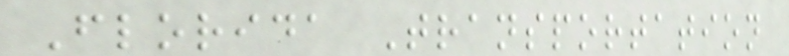Florida Transportation
